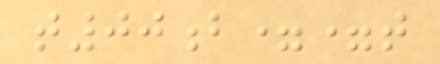t00b==t
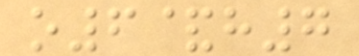o6&h7
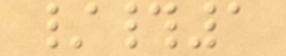/#1
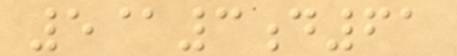5@3d61
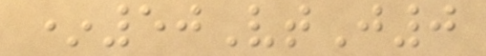*50VtJ0
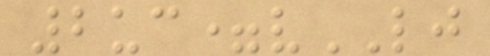2uc=vLJ
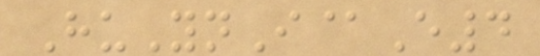HuYnI@E4
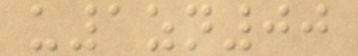u1zn00
